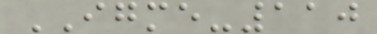IGME-110
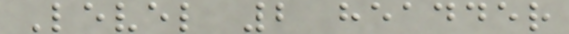Level 2 headder
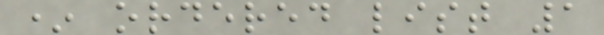* ordered list 1
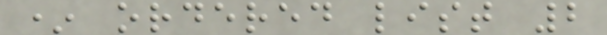* ordered list 2
